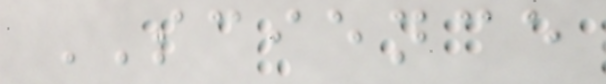SCIENCE
